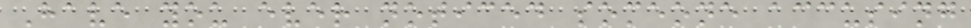Have you ever noticed someone accusing
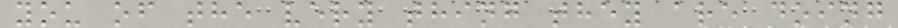you of the very thing they are doing
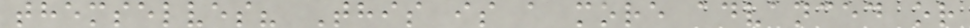themselves? This is a more advanced or
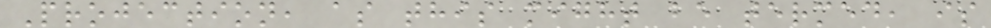Projection, as this might be termed, is
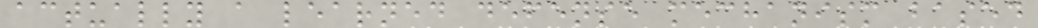actually a learned defense mechanism based
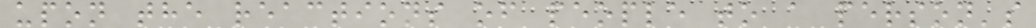upon the reactions of people to a person's
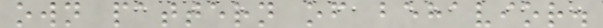own pattern of behavior.
